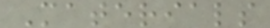Materials
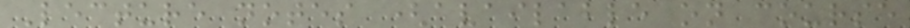Lecture notes (available on course
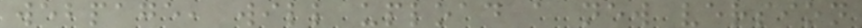webpage, will upload a new version
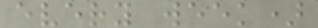every week)
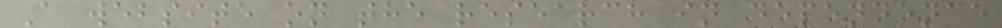A website on the research in dependence
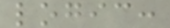logic:
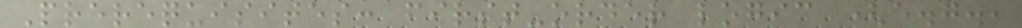Prerequisites: first-order logic (e.g.,
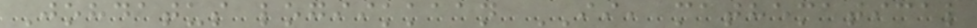Johdatus logiikkaan II, mathematical
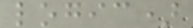logic)
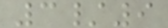3/9
